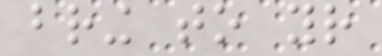bring to your
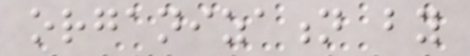organization by
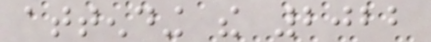attending the 2022
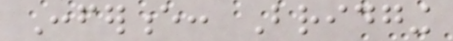Conference: Bridging
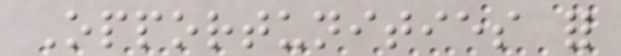Opportunities for
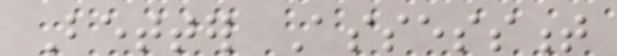Better Assessment
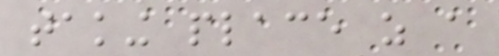taking place as a
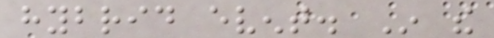hybrid event. In the
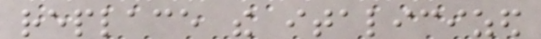replace the italicized
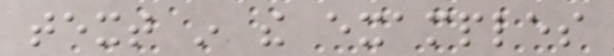text in the examples
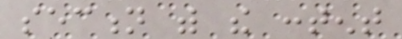section with the content
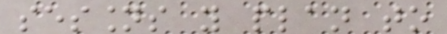sessions you plan to
